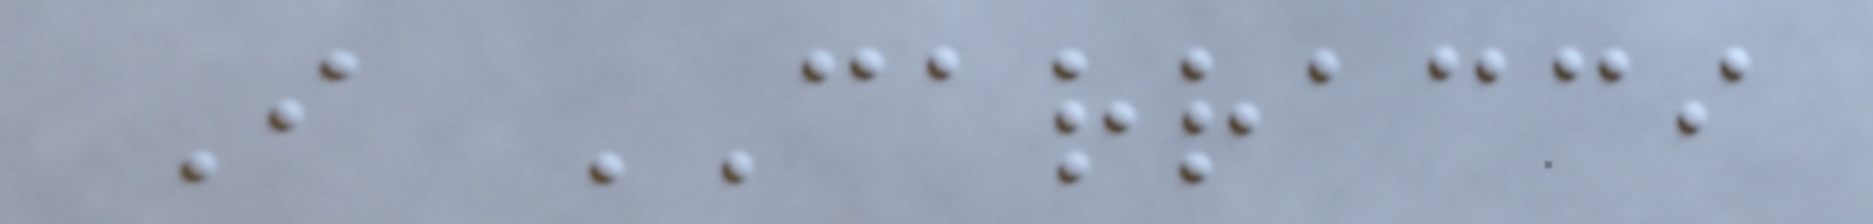I CARRACCI
